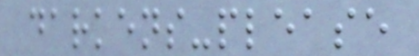darkens-please
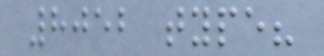8052 type?
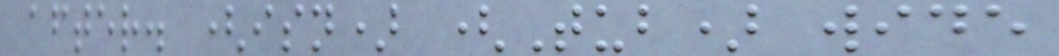after. (isn) (Tub) wide
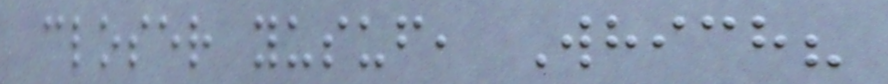closer yusuf, Which?
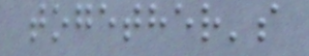together's
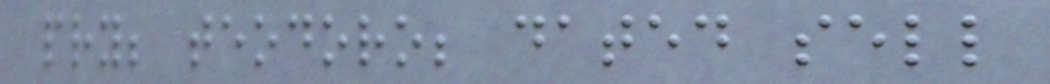pry; teodoro; dated sell
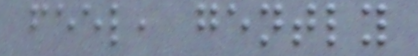feel, gently
